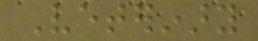Veterinary
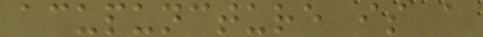acupuncture is a
